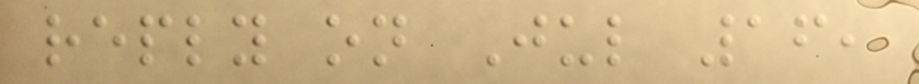reply on Jul 16,
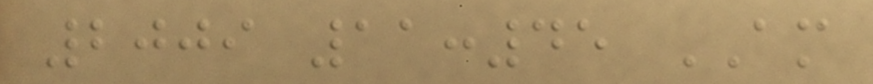2009 11:45 AM
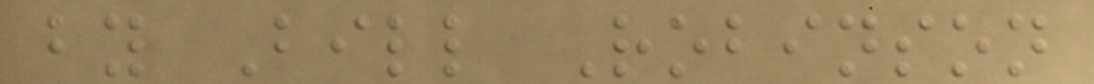by Bill Robinson
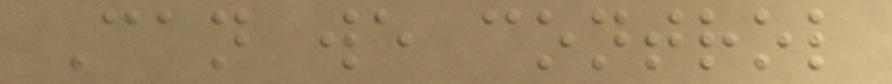Can we control
